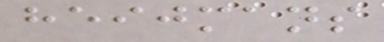heijmans
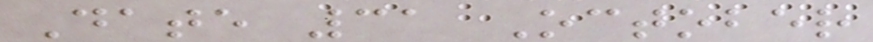Date 31 October
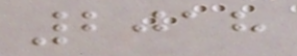2018
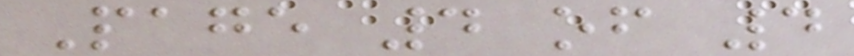Page 4 of 4
